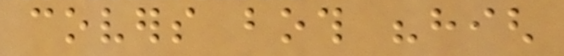covers both "high
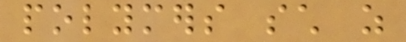polymers such as
